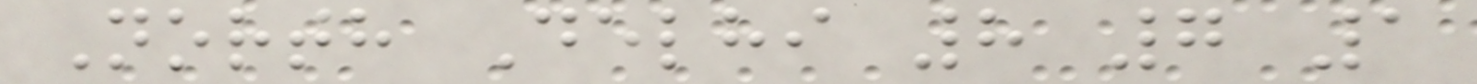North Delhi 8 7 1
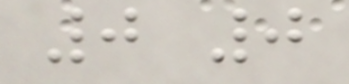0 0
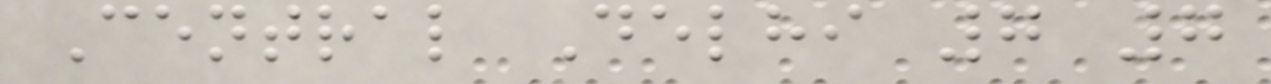Central Delhi 7 7
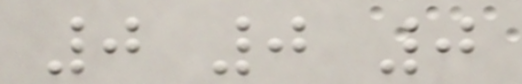0 0 0
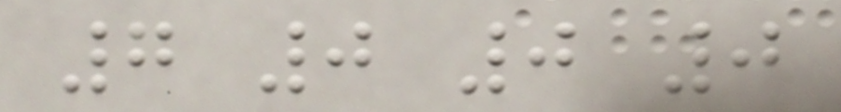7 0 0 0
